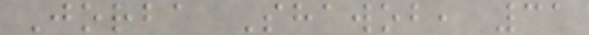Jorba Shawob, 31
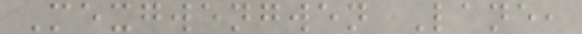Mexgwengwen Lane,
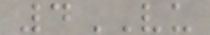4VU
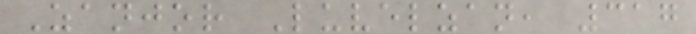Zanjor Luvelzan, 317
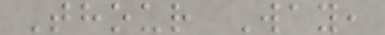Thour Way,
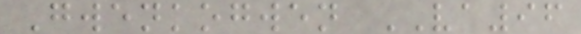Gwenkogwen VA96
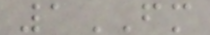1FM
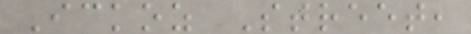Ickoz Street,
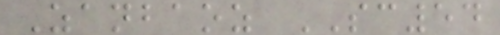Zanbaoz SC54
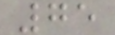75
